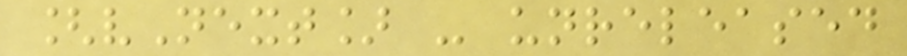[vNext] - unreleased
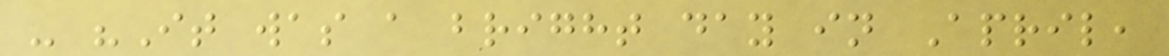- "It was a bright day in April,
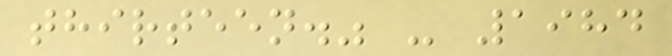thirteen." - 1984
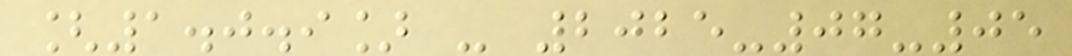[1.0.9] - 2025-07-05
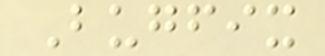Bugfix
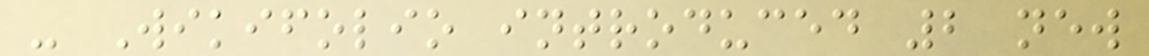- Wikifolio introduced 2 new
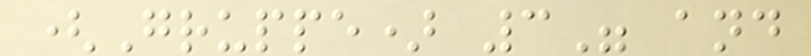(Gruppe) 3" and
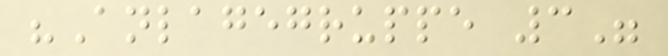"Anlagegruppe 3"
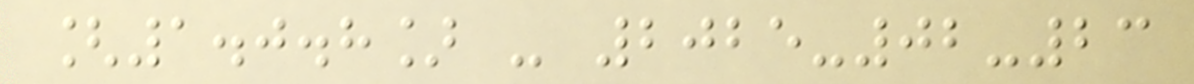[1.0.8] - 2025-02-23
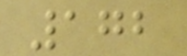172
